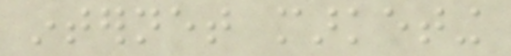internet marketing
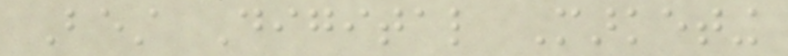Best Digital Marketing
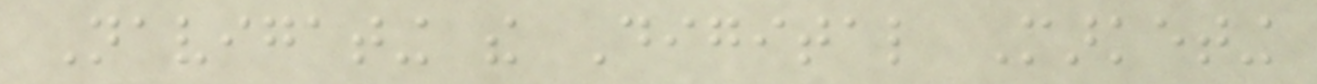Navigating the Digital Marketing
